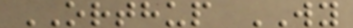ORTHUP WY
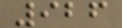926
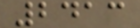2413
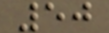50
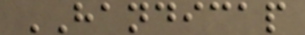HANDICAP
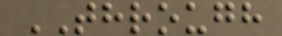THROUGH
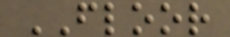FLOOR
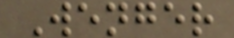Wenger
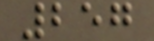257
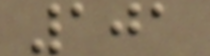101
